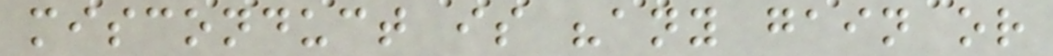misconduct is "any gain or
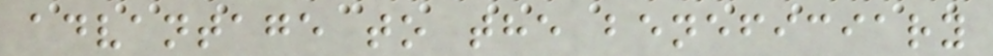advantage to the beneficiary
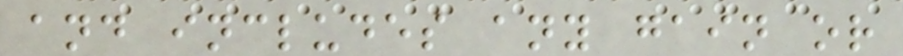and includes any gain or
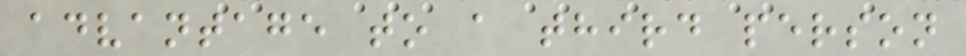advantage to a third person
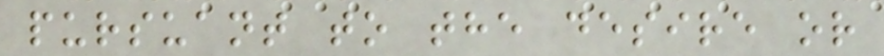pursuant to the desire or
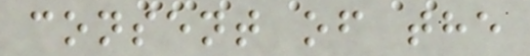consent of the
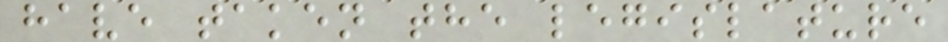have taken the legislature
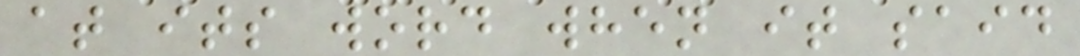at its word when it said
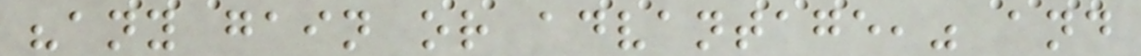"any gain or advantage," and
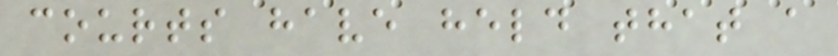courts have held that a
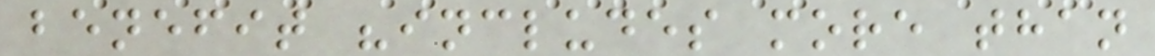benefit "includes more than
